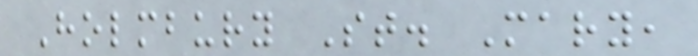Holmbury St. Mary,
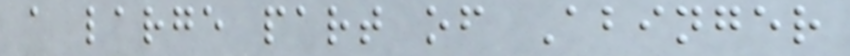a large part of Abinger
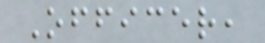Officer,
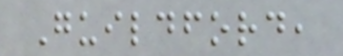Guildford,
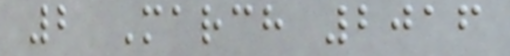2 March 2016
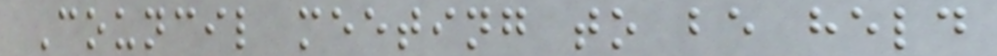Council meeting to be held
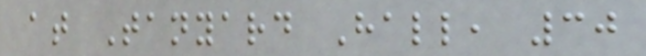at Tanyard Hall, 30
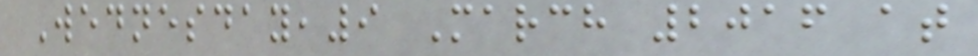Wednesday,9 March 2016 at
